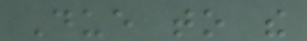Due to the
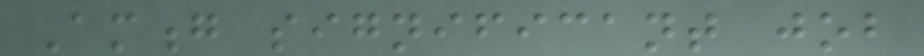Among significant job
